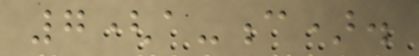7(a-c).
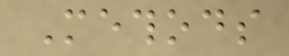Methods
